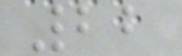22
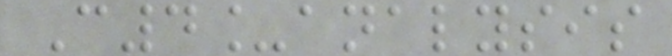C4_analysis
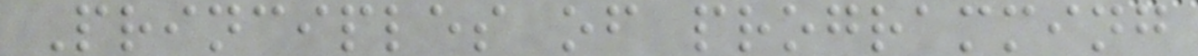Principles of programming
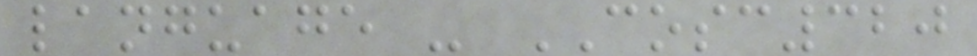language - COSC320
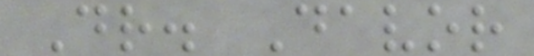Dr. Davor
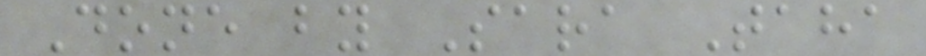Done by Sara Taha
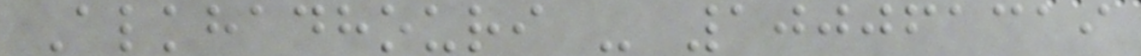Alkhadhouri - 100061319
